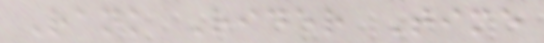Rank Rider Time
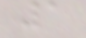1
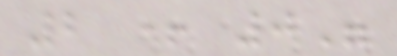2 + 0"
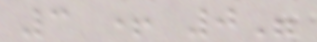3 + 0"
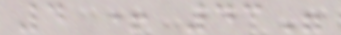4 + 43"
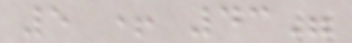5 + 43"
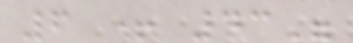6 + 43"
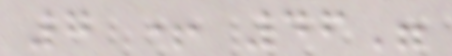7 + 46"
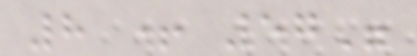8 + 57"
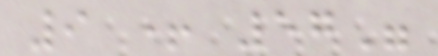9 + 57"
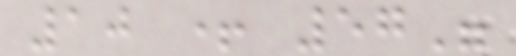10 + 57"
